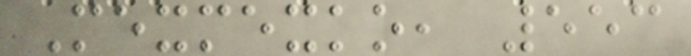Mexmexko, 553
